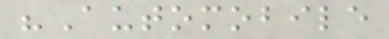"Automobile
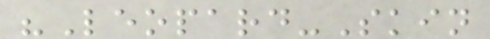"Leopard-Skin
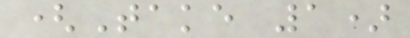(Take 1)
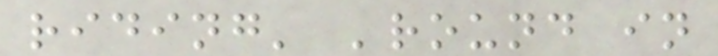riding' 'round in
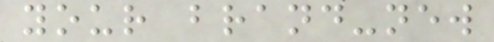your brand-new
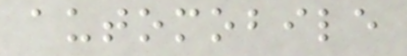automobile
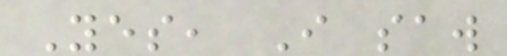Yes, I saw
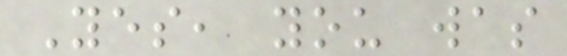Yes, you was
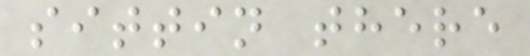sittin there
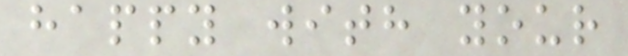happy with your
